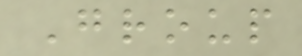Group
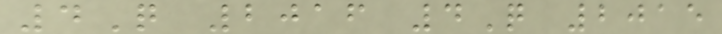4Q 2016 4Q 2015
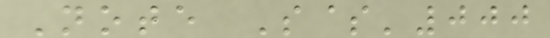Note S$'000
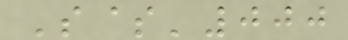S$'000
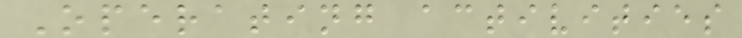Operating activities
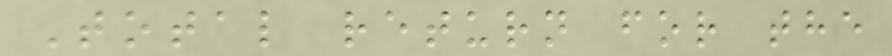Total return for the
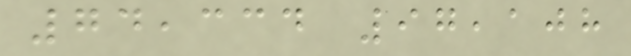74,334 97,108
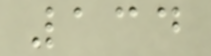134
